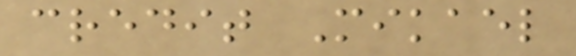credit Mikael
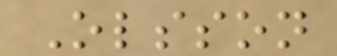Olsson
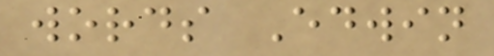words Edwin
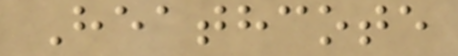Heathcote
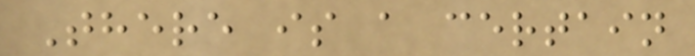There is a certain
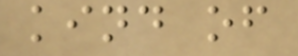kind of
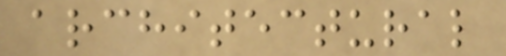architectural
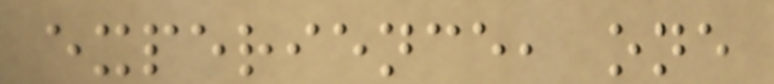experience, one
